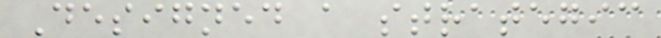Designed a strategic
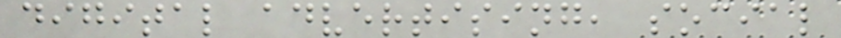digital advertising, social
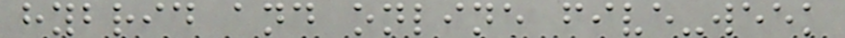hybrid and online five-week
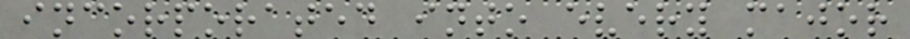incorporated into every major
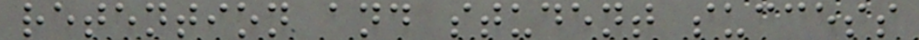retention and student success
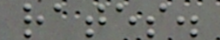rates.
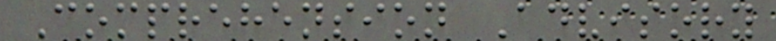Comprehension Advisory
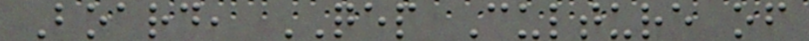Board, QEP Culture of
